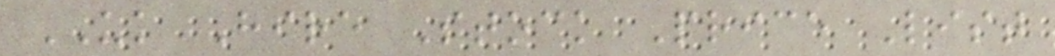UK Hire Stock Price List
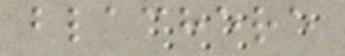blachere
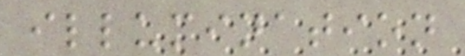illumination
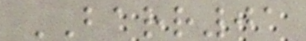BARR01
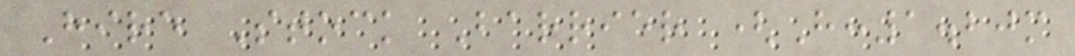Hire Stock Barrier (H:1.20m
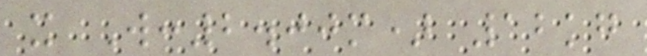x W:2.00m) 12kg
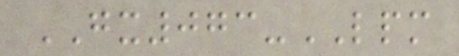GX073-LPM
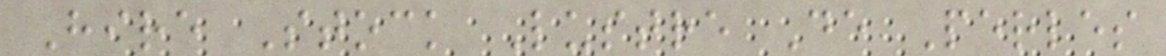Hire Stock Lustre De Perles
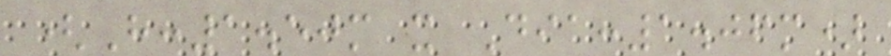(H:1.50m x Dia:1.06m)
